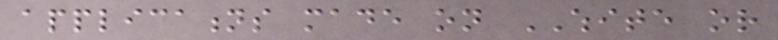applications made on WHITE or
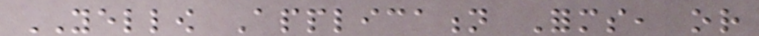YELLOW Application Forms, or
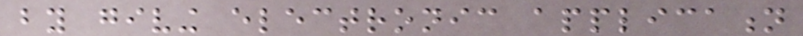by giving electronic application
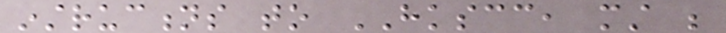instructions to HKSCC, must be
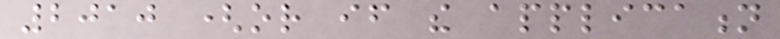2010 (or if the application
